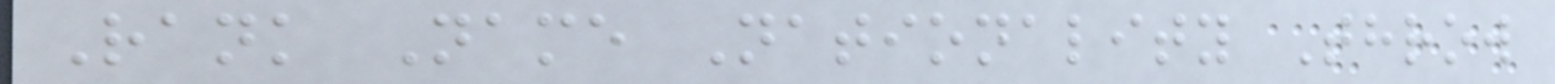Rank Name Nationality Throw
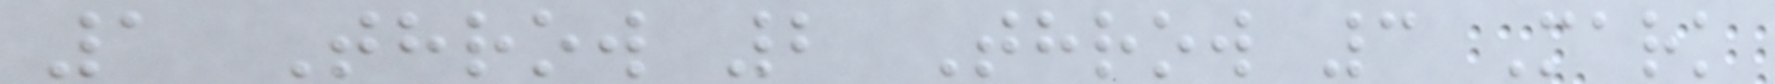1 Throw 2 Throw 3 Mark
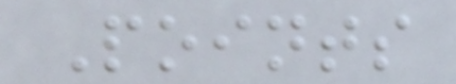Points
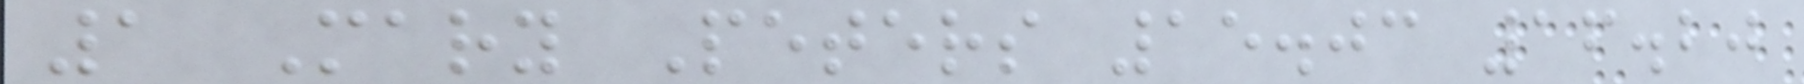1 Mary Peters 15.03 16.20
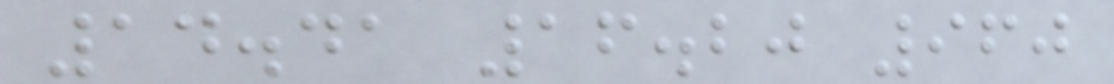14.41 16.20 960
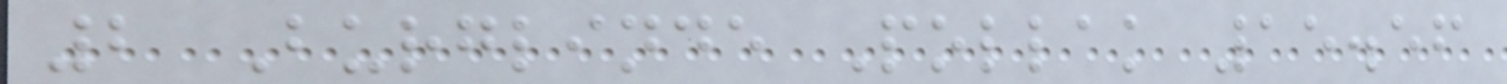2 Burglinde Pollak 15.56
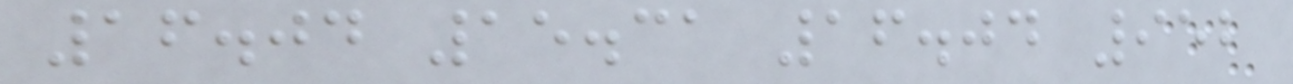16.04 15.31 16.04 952
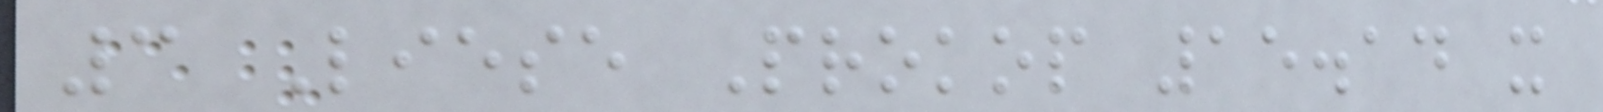3 Liese Prokop 15.14 x
